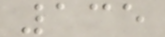135
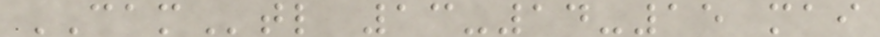CAMtl 13-14-15 mai
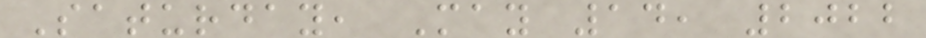Saturday, May 14, 2022
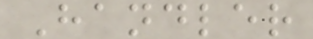Handler
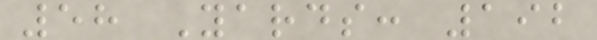58 Yards: 192
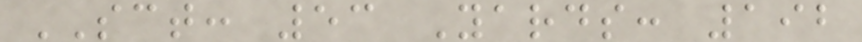SCT: 53 Yards: 192
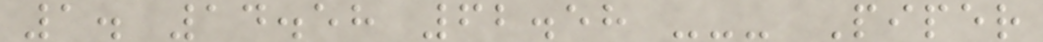1. 14.58 62.58 --- Piper
